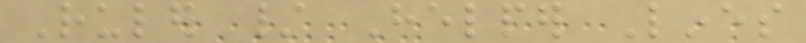Ruler / Helper Lines
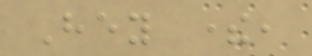Hey there,
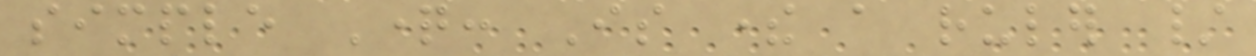simple Question: Is there a ruler /
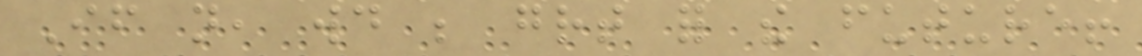If not, would be great for the future!
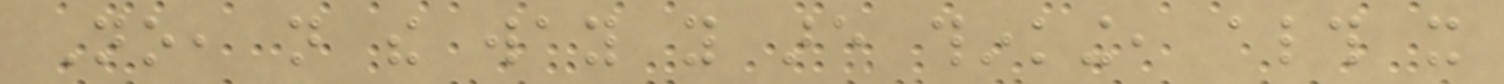No, not the way you are thinking, although it
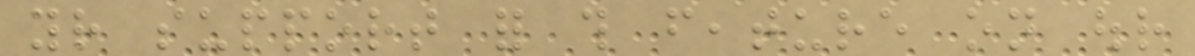your support for this feature on our
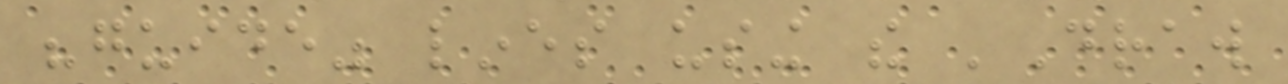"guide" lines using the 'Draw
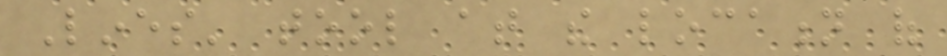Lines' tool at the location of
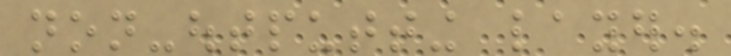non-outputting layer.
